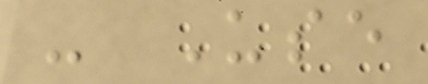- Use
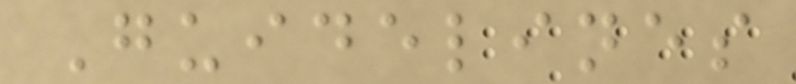Guidelines
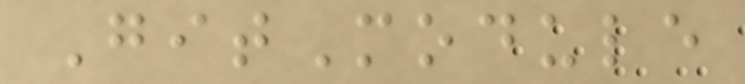GitModule
